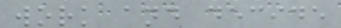work and decide
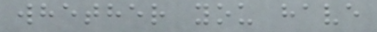whether you have
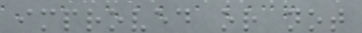improved or not
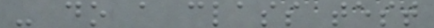- do a class test
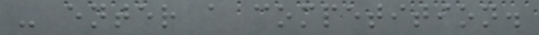- enter a competition.
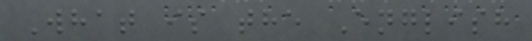What is the English
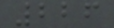226
